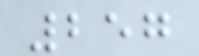257
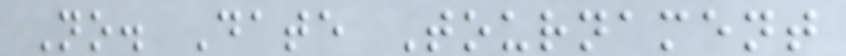No. Date Tournament
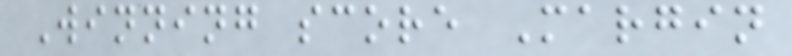Winning score Margin
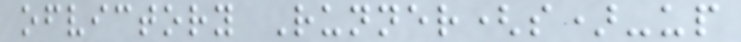ofvictory Runner(s)-up
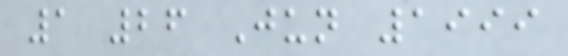1 26 Jun 1999
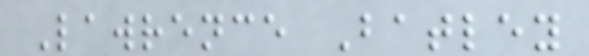Lawrence Batley
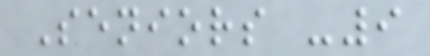Seniors -9
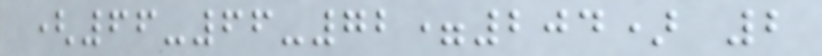(66-66-72=204) 2
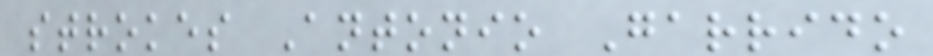strokes Antonio Garrido
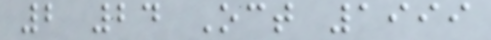2 24 Oct 1999
